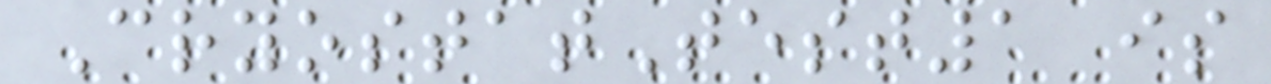CryostatTest1 is
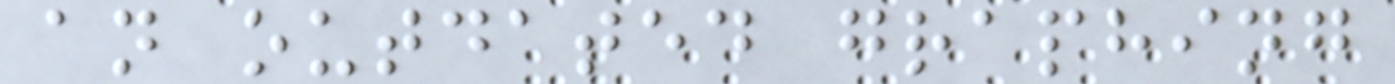an outdated graphing
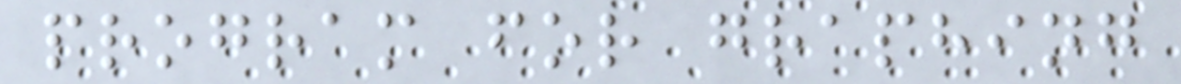program for graphing
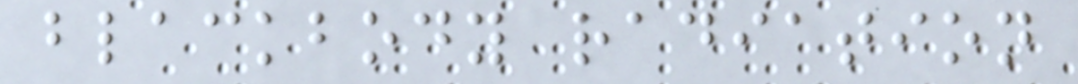blackbody radiation
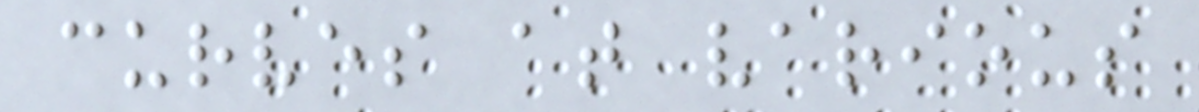curves at various
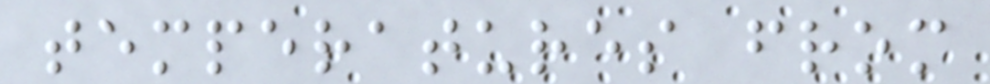temperatures from
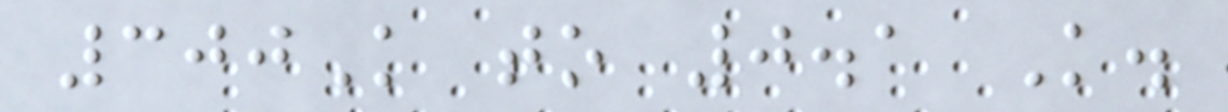300K to 0.1 K.
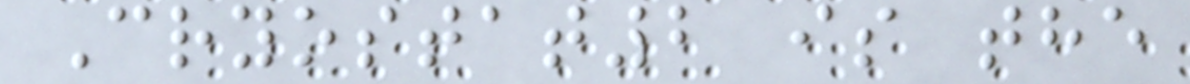Cryostat2 is the
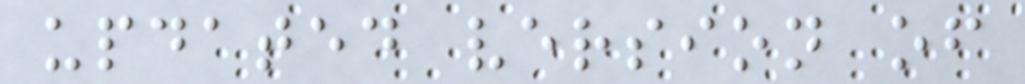updated version of
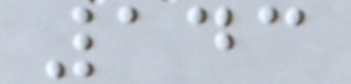143
